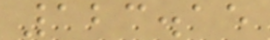123.15
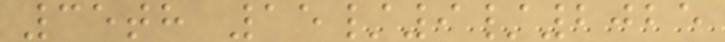35th 15/9/2025
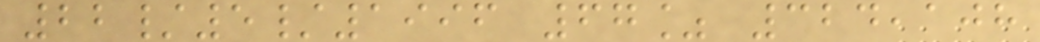22/5/1996 67% 324,108
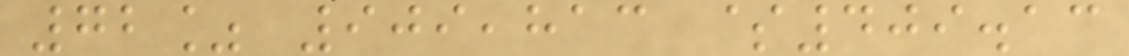72% 909,813 $409.13
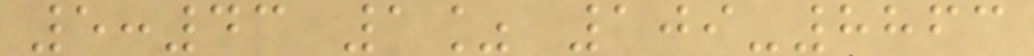5:43 1% 109-8863
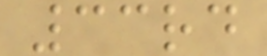33rd
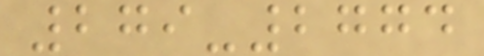279-2774
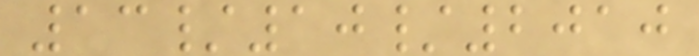13/10/2010
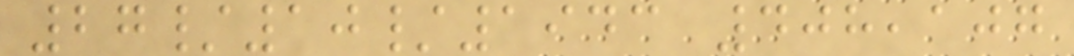27/10/1943 408,107
